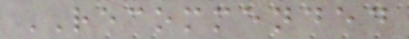RECOMMENDED
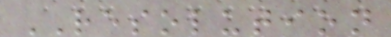RESOLUTION
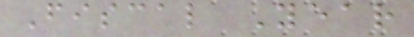Fiscal Year
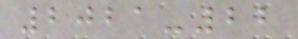2021-22
